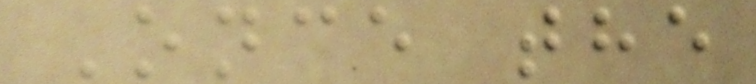Once the
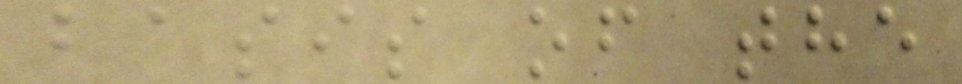basis of the
